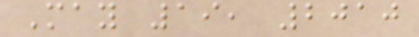May 19, 2010
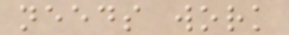needs work
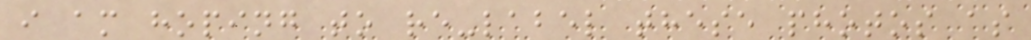i am hoping to re-label these photos as
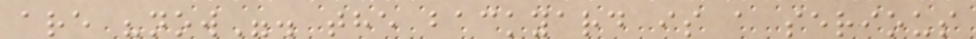are "now". the backyard is a serious
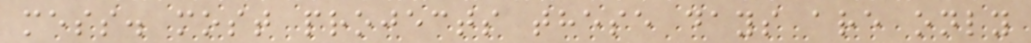mess. most projects these days are only
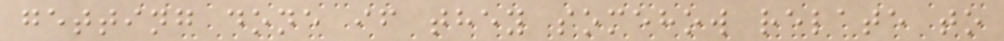getting done if they somehow relate to
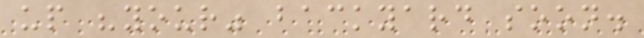up "your" backyard soon.
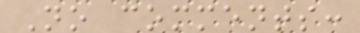No comments:
